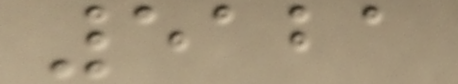5121
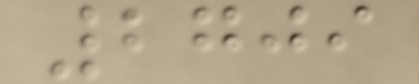2709
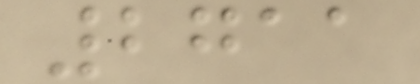2711
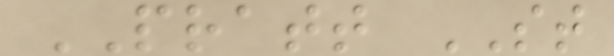PRATT ST
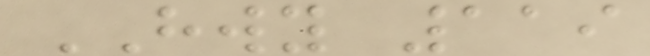HWY 119
